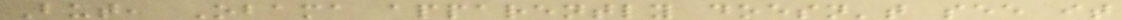But, Obama apparently doesn't see it
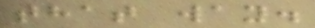that way.
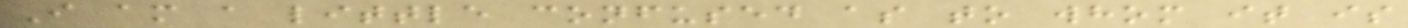I am a little confused as to whom it is
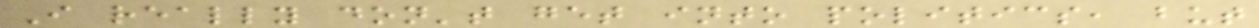I really don't get into politics, but
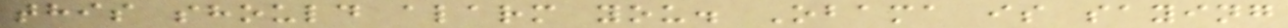this should alarm you. Obama is saying
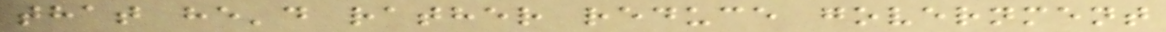that he'd rather reduce government
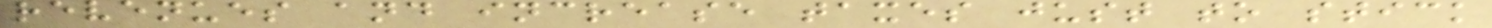revenues and increase taxes just to stick
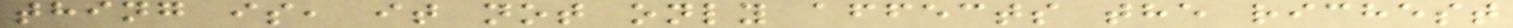thing is, it not only affects the richest
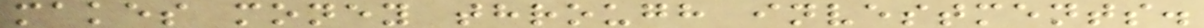makes money through investments.
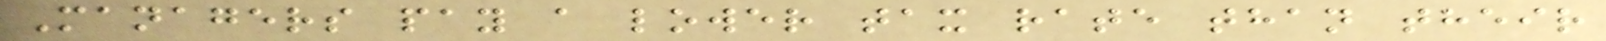Managers pay a lower tax rate than their
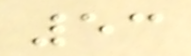53
